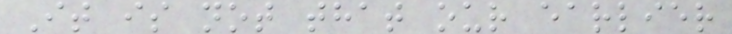It is not that our earlier
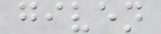given
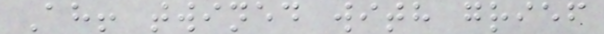Ah! twined with grief
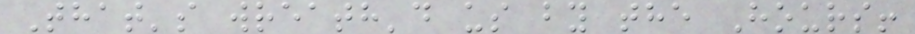That's wreath'd us by the Hours!
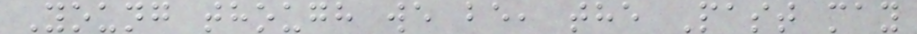Young though we be, the Past may
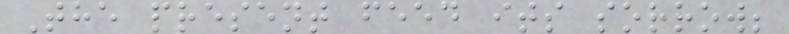The present feed its sorrow;
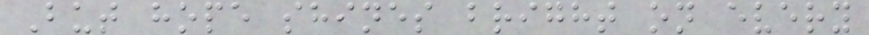But hope shines bright on every
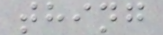thing
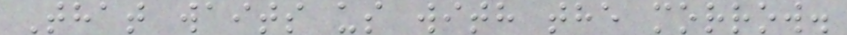That waits us with the morrow.
